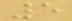5
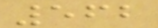562
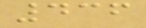436
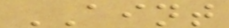AINT
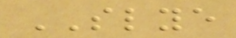SLYE
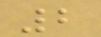2
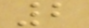2
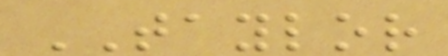TAYLOR
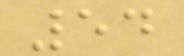54
